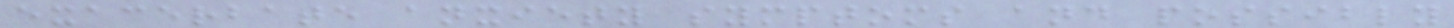exacerbate anxiety symptoms and possibly
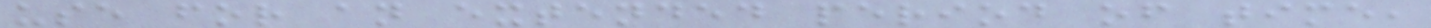use for an extended period of time,
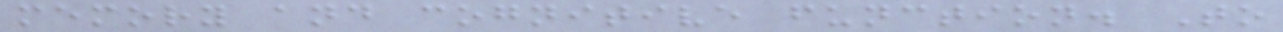memory and cognitive function. To
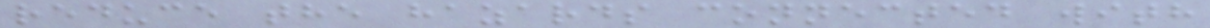reduce the hazards connected with
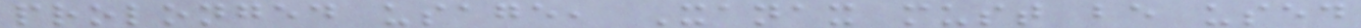prolonged usage, Xanax must be used
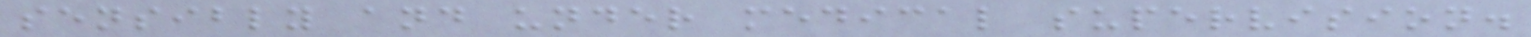sensibly and under medical supervision.
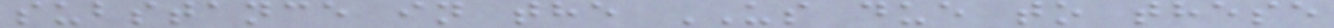substance in the US due to these
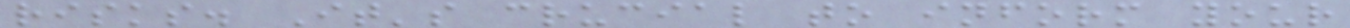risks. It's crucial to inform your
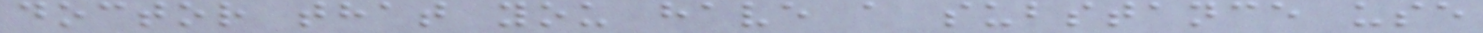doctor that you have a substance use
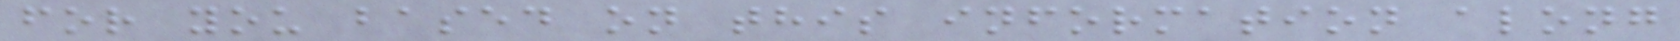for you based on this information along
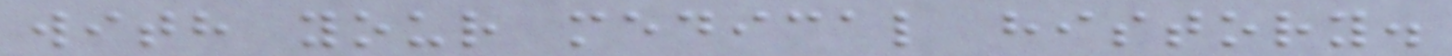with your medical history.
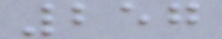257
